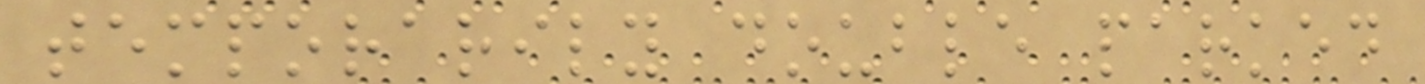temporarily double parked
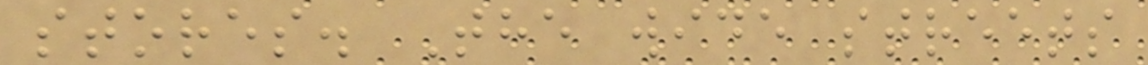stores. The wide streets
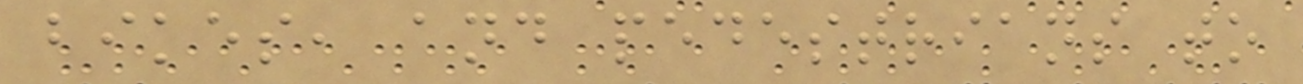bikes, and pedestrians to
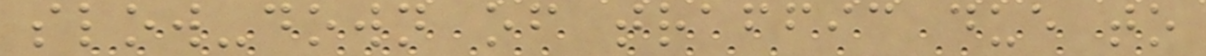slow-down of traffic due to
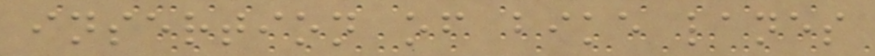insertion of bike lanes
